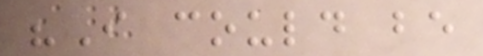"I could be
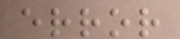error
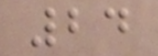24
